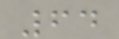64
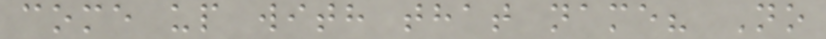come up with that name? No
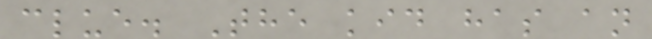clue. The kid has an
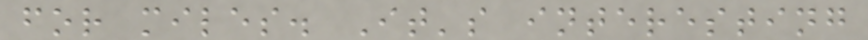for miles. It's interesting
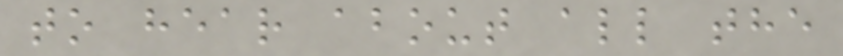to hear about all the
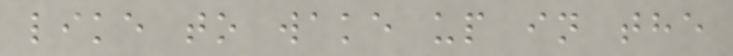like to wake up in the
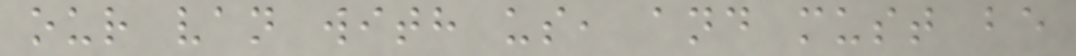our van with us, and must be
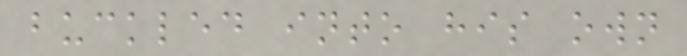buckled into his own
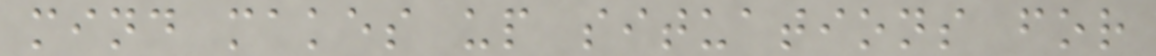mind makes up situations for
